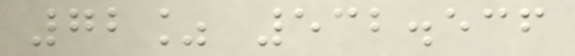72% 532.536
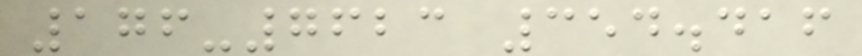176-7623 354.416
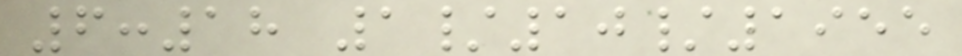6:18 1/10/1955
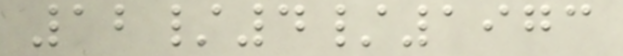12/4/1973
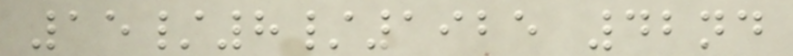15/8/1925 42nd
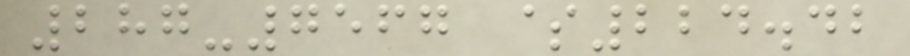287-7567 $224.42
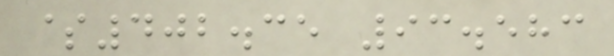$402.35 93.583
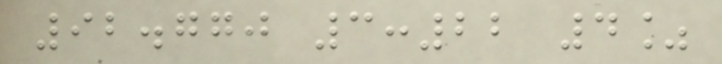92.770 3:22 4%
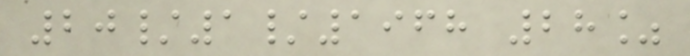20/1/1968 28%
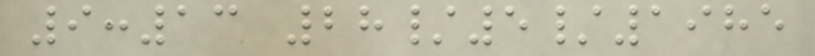9:13 28/5/1985
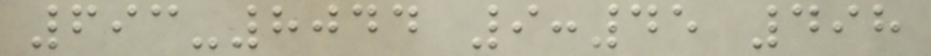693-8044 9:45 498
